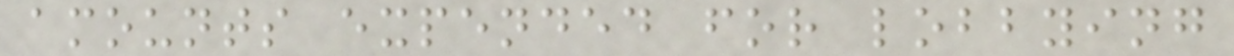amounts expended for lobbying
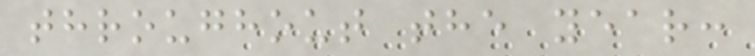throughout the year:
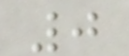0
